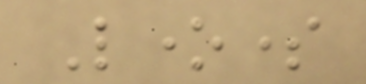Lonesome
